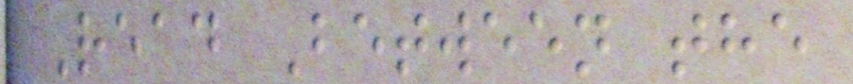Read Between the
